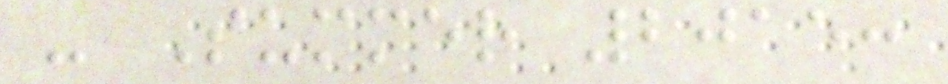- Summer 2015:
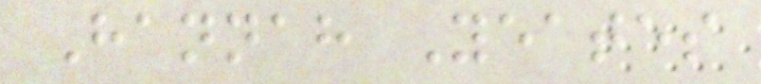Hannah Yeates
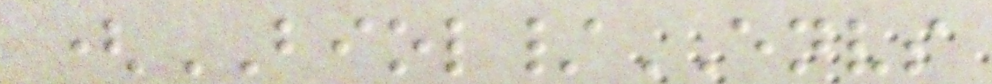(BIOL/ENVS
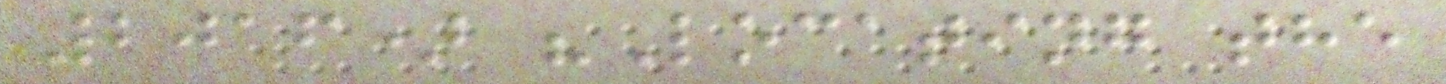2016) "Locating the
